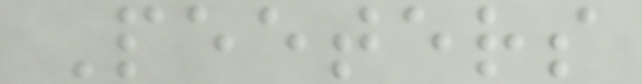Peeters
